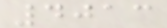4013
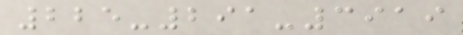225-291-3919
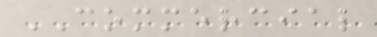COMMERCIAL
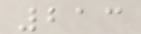213
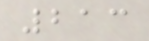213
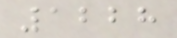1228
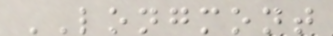LONGMONT
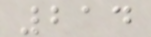214
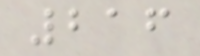216
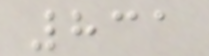831
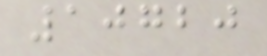10720
